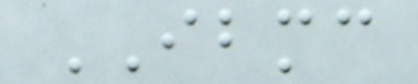IBMC
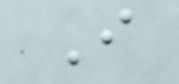I
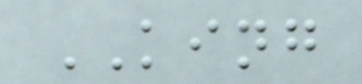KING
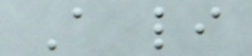A li
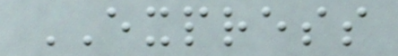EXPRESS
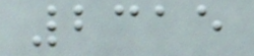2315
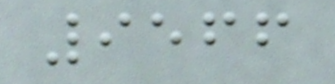9566
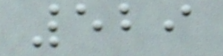529
